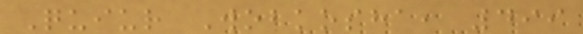Quiur Wobkosha, 499
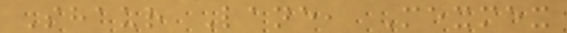Shaur Lane, Mexmex
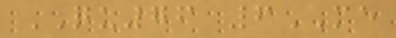QU76 6ME
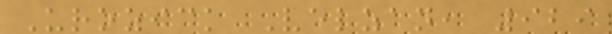Urozick Velzan, 929
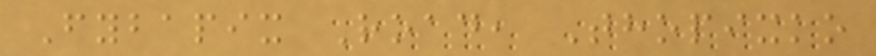Fybapix Road, Thopixko
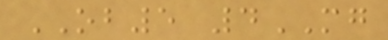OB5 4MG
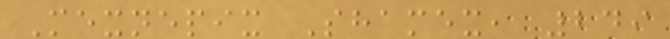Mexnepix Shamex, 249
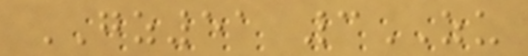GZ51 3ZU
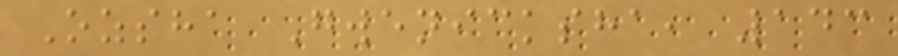Ozsha Gwenicksha, 143
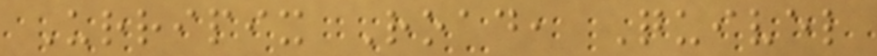Urripix Road, Quivel
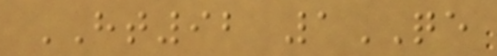HT92 1QE
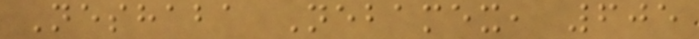Neshaba Nebamex, 605
